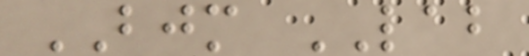BJM LAB
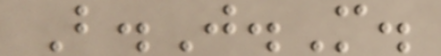B.J.M.
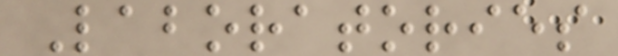Laboratories
